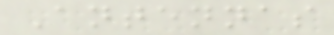Antennas
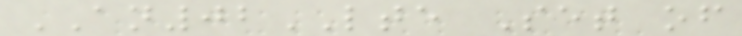AN02LTE Set of
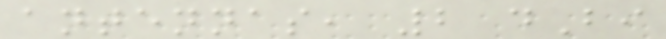antennas, 2 dBi
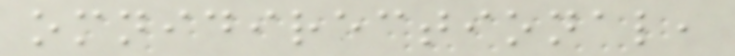omnidirectional,
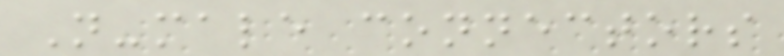N-male connectors
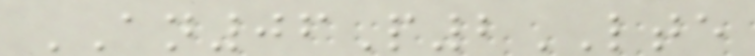AN06P2LTE
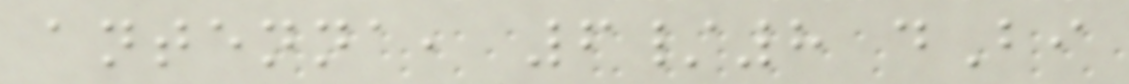antenna, 6/8 dBi
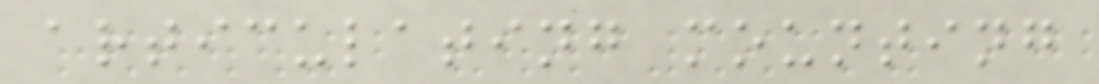articulating mounting
